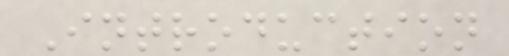Introduction
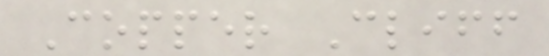Copper Cliff
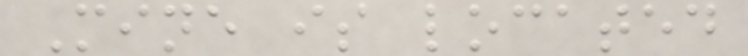Mine is located
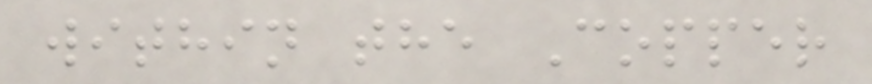within the Copper
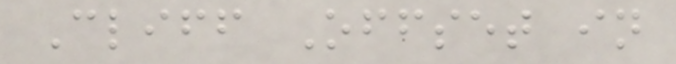Cliff Offset in
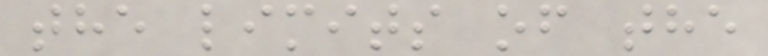the limits of the
